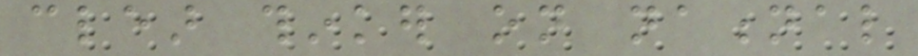clear thinker on national
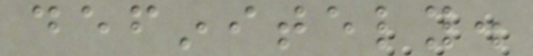definitely.
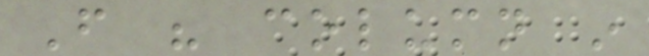From his column in
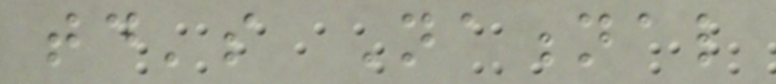today's National
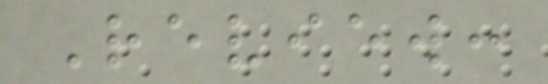Review:
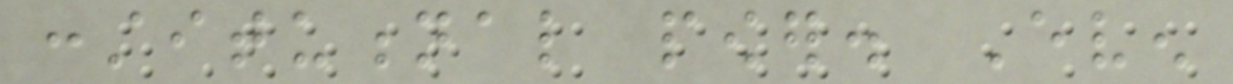constitutional power. Even
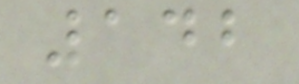142
